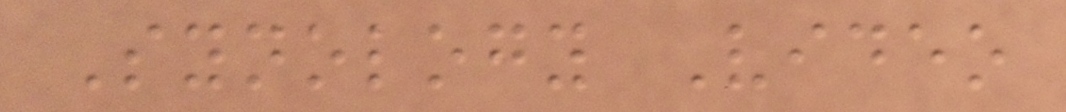Synology Video
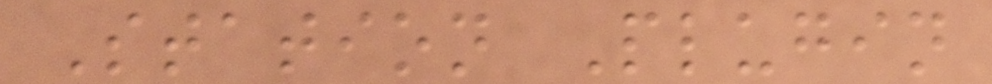Station Plugin
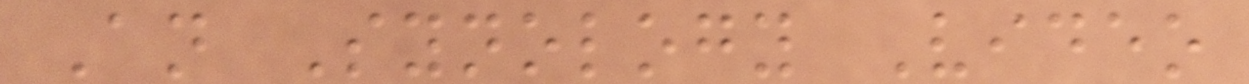An Synology Video
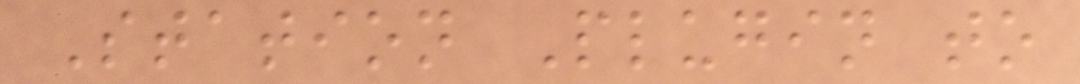Station Plugin to
